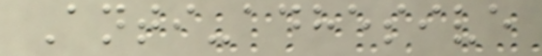Anti-adhesive
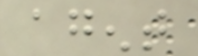agent
